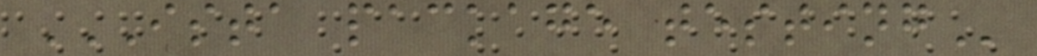ISTA PACKAGE TESTING
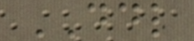DDL
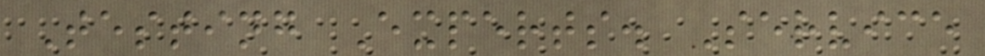Testing Experts. Service
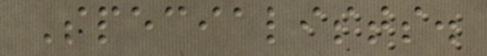Specialists.
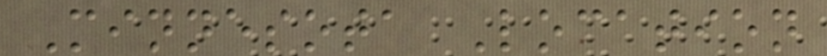Minnesota Location
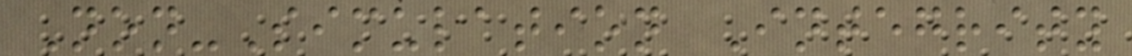Non-Simulation Integrity
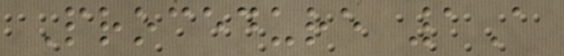Procedure 1A
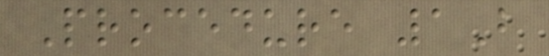Procedure 1B
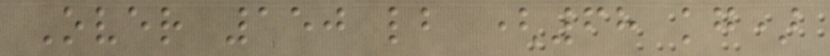Over 150 lb (68 kg)
